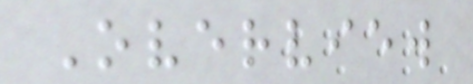Overview
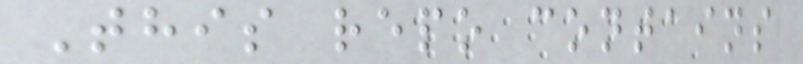This repo contains
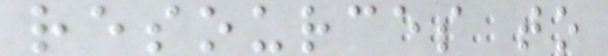resources to
